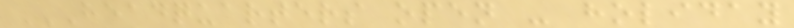HEADQUARTERS OPEN - HOLIDAY
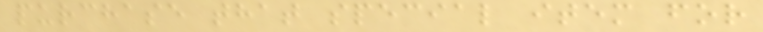purchase that special item for
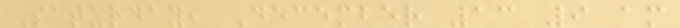Saturday, December 13 9 am
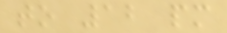to 12 pm
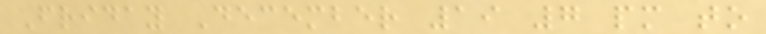Friday December 19 7 pm to
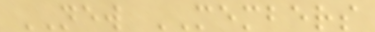NEW MEMBERS
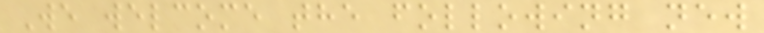We welcome the following new
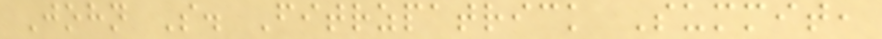John S. Fitrzpatrick Summit,
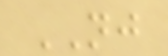NJ
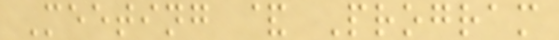Meeting & Program
